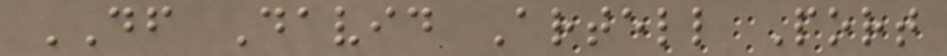DF David Artell Port
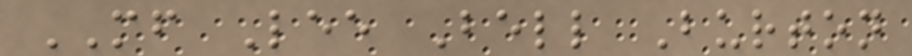MF Lee Bell Burton
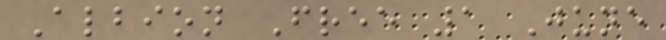Albion Free 1 June
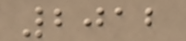2012
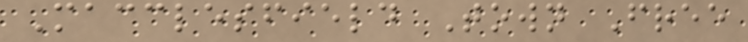Macclesfield Town Free
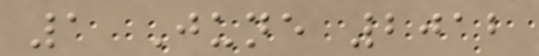1 June 2012
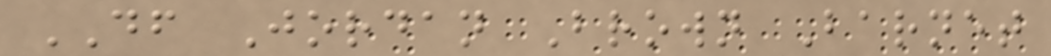DF Jordan Brown Barnet
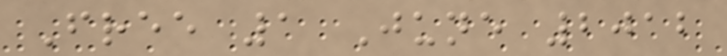Free 1 June 2012
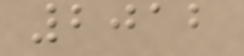2012
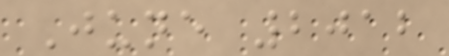June 2012
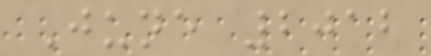June 2012
